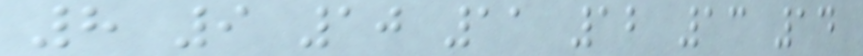8 9 10 11 12 13 14
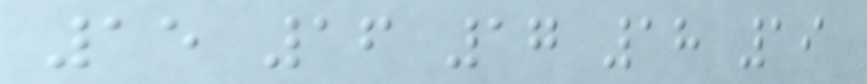15 16 17 18 19
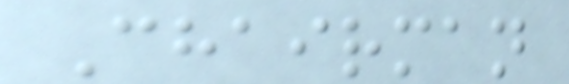Chairman
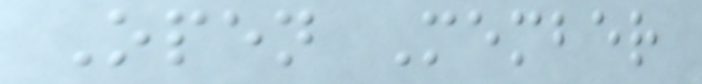Open Member
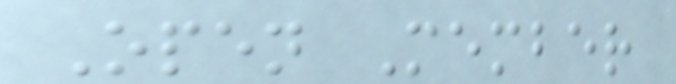Open Member
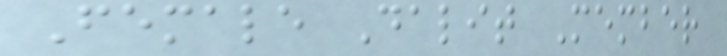Female Dalit Member
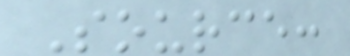Source:
